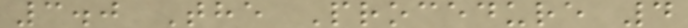3.0 The Procedure 4
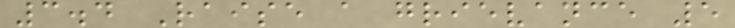3.4 Raise a grievance 5
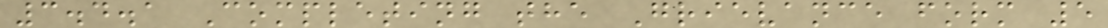3.4.1 Completing the Grievance form 5
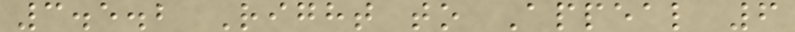3.5.2 Right to Appeal 6
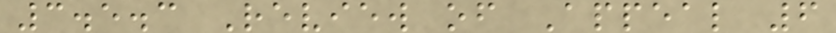3.5.3 Review of Appeal 6
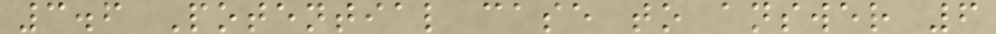3.6 Potential case to answer 6
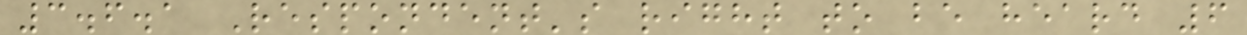3.6.1 Respondent's right to be heard 6
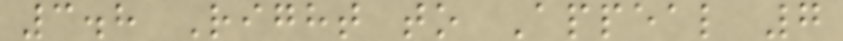3.8 Right to Appeal 7
